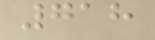718
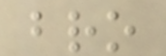bro
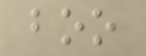boo
